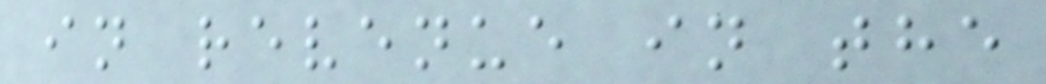in revenue in the
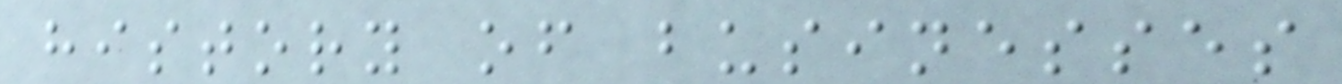history of businesses
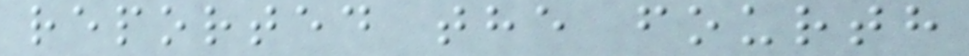reported the fourth
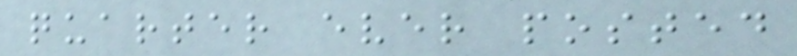quarter ever posted
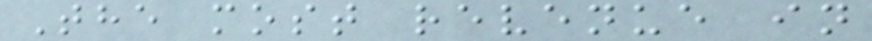The most revenue in
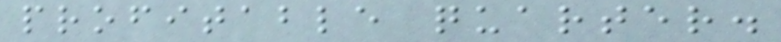profitable quarter.
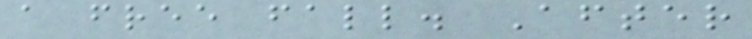a free fall. After
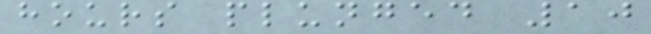hours plunged 10
